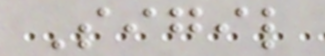Sigil
